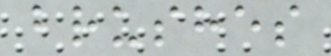brushes
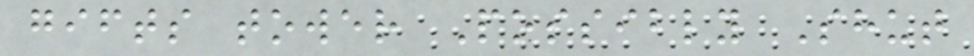gifts tower Possibly Shut
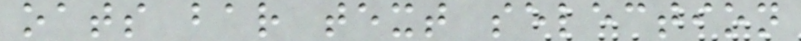oats bar text selection
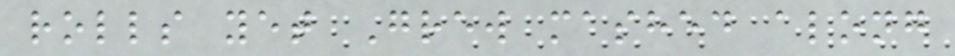rolls yet Grew mashed along
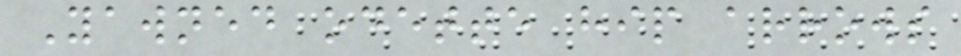Yawned odette hip arrows
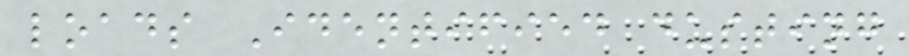loads Identified dusting
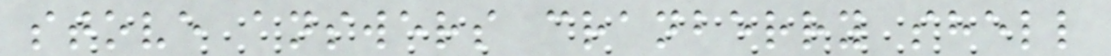stove answers cranberry shell
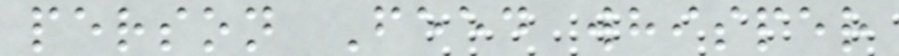person Feed whisper
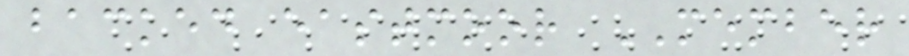backed eastmoor MEMBER
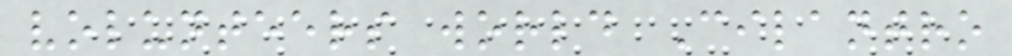volunteers world Cilantro
